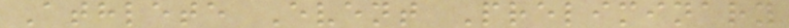Athlete Event Preliminary
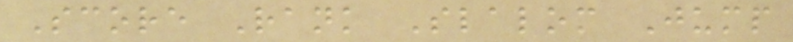Score Rank Slalom Jump
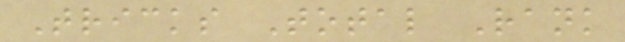Tricks Total Rank
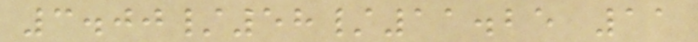3.00/58/11.25 11
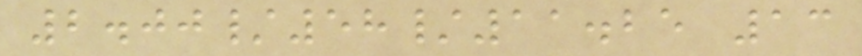2.00/58/11.25 13
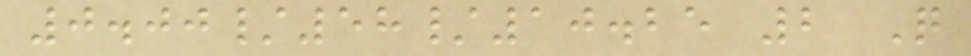0.00/58/10.25 2 Q
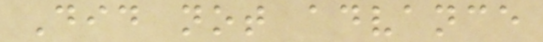Did not advance
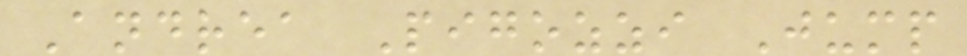Andrea Pigozzi Jump
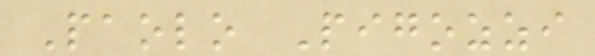Paolo Pigozzi
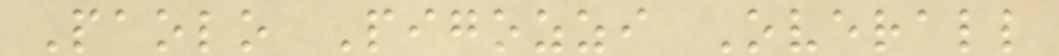Paolo Pigozzi Overall
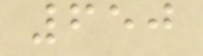650
